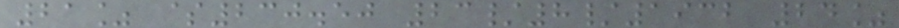21% $230.50 23/8/1932 24%
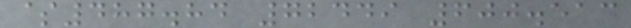$487.84 72449 600.513
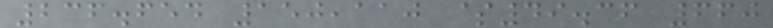236.654 150,110 $49.36 660
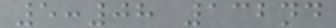5:08 132nd
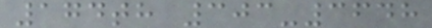174th 303-3648
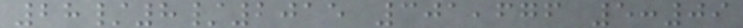28/8/2015 301,676 5:09
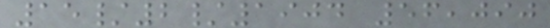15/2/1904 56,090
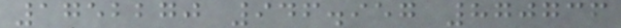1752270 946.957 870736
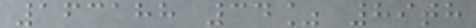163188 34% 89th
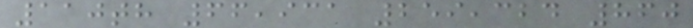110th 66,931 259,324 860
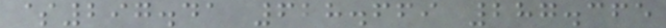$297.41 628.669 287.365
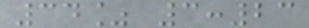34% 3:23
